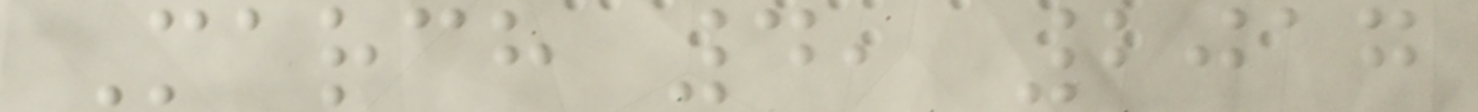March 4, 2017
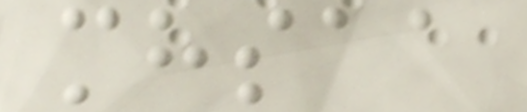mhsaa
